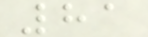81
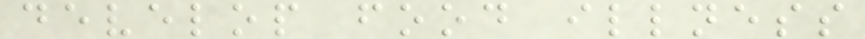develop food illness
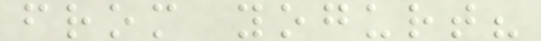from yogurt?
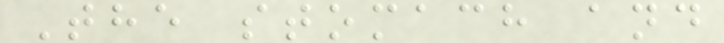The stomach and
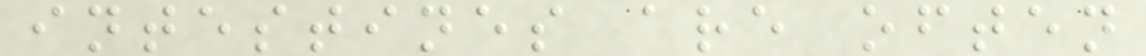intestines are often
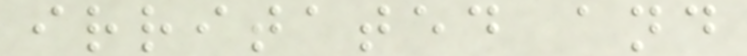irritated and
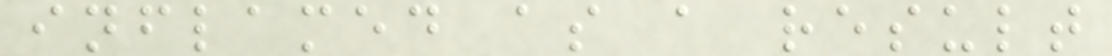inflamed as a result
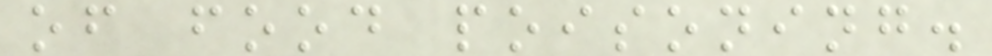of food poisoning.
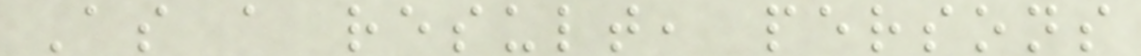As a result, persons
